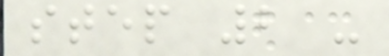step 2 -
